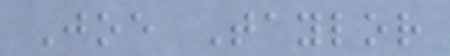Joe Taylor
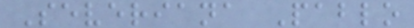Severiana Pablo
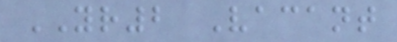YR2 Vacant
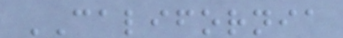CALIFORNIA
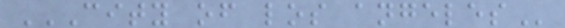CITY OF LOS ANGELES
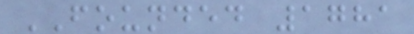FOUNDED 1781
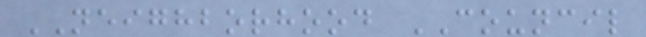NEIGHBORHOOD COUNCIL
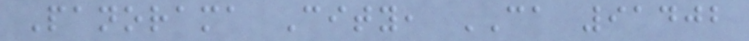Panorama City, CA 91402
